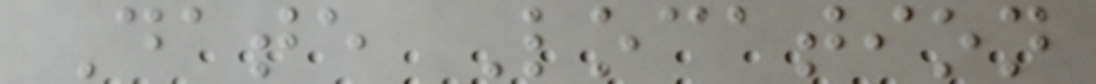Date Location
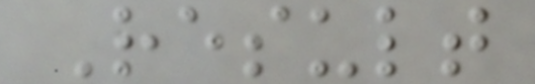Result
